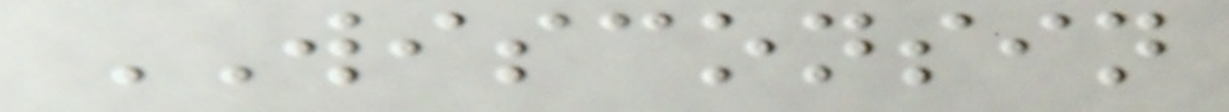WISCONSIN
